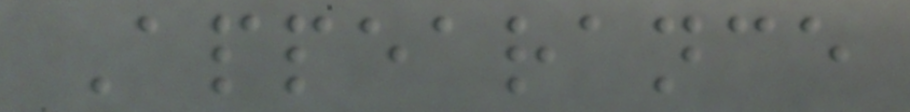Appearance
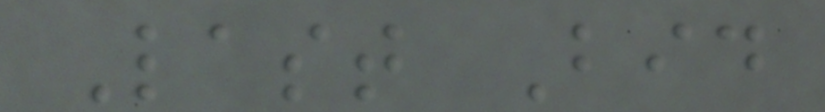Last Bid
